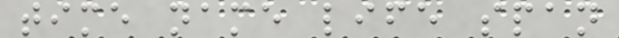time name life span
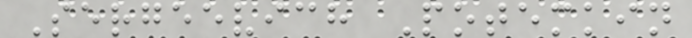Sergeevich Potemkin
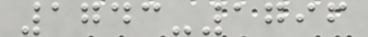1743-1796
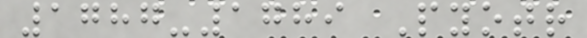1787-1789 Pyotr
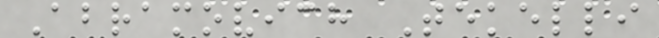Abramovich Tekelli
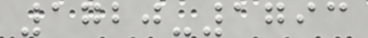1720-1793
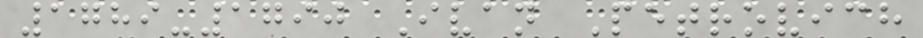1789-1790 Ivan Petrovich
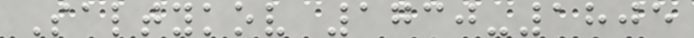Saltykov 1730-1805
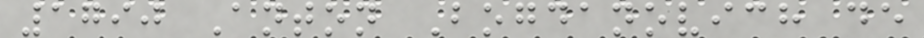1790 Anton Bogdanovich de
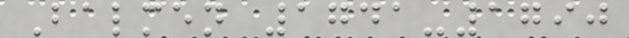Balmen 1741-1790
